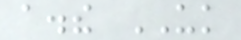a.the UK
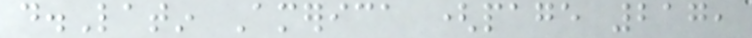d.Latin America (page 217,
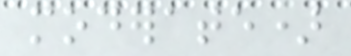moderate)
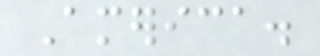America.
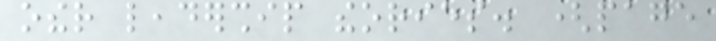other leadership theories. (page
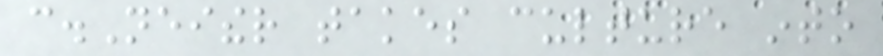c.Neither takes culture into
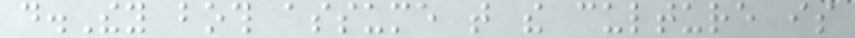d.They both assume that the culture is
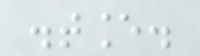distance.
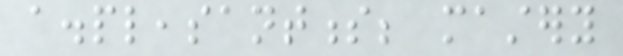a.pleasantness; mastery
